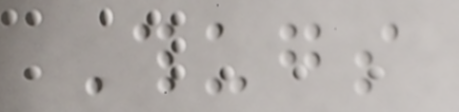Thugs
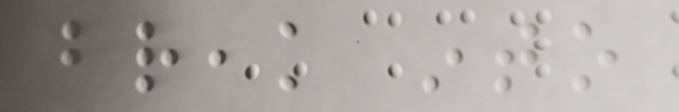break into
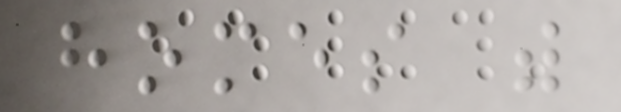homes with
